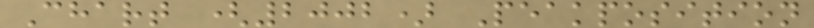Chart (2002) Peakposition
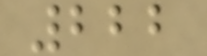222
